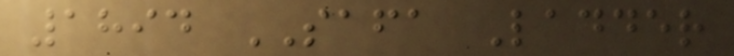1894 SAFA Ladder
